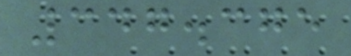347.375
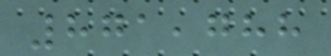871,788
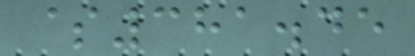$381.45
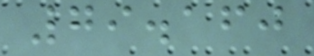79.160
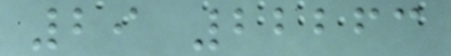29 22263
